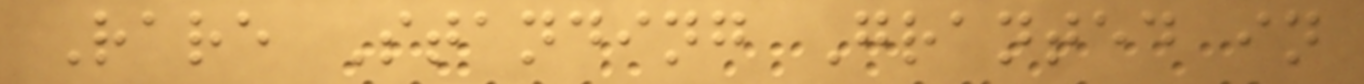Rare Standing Granted in
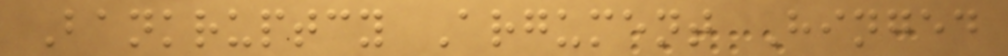Bankruptcy Argument Hinged
